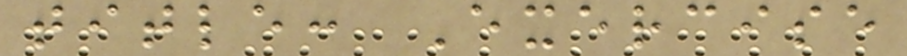title: Exercise
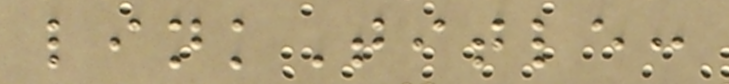linkTitle:
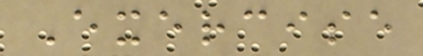Exercise
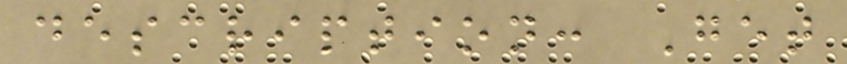description: Get
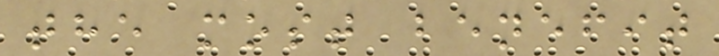the most benefit
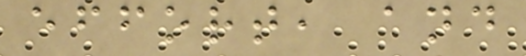effort, and
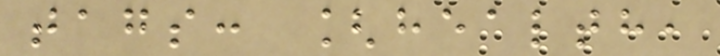tags: [health,
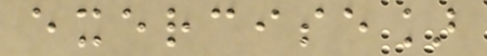exercise]
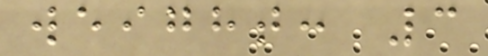weight: 3
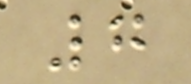7
